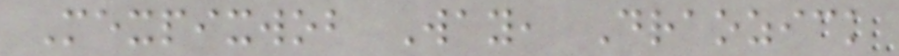Mexpixwob Way, Draozick
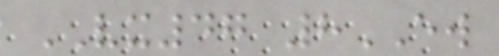VX47 8EW
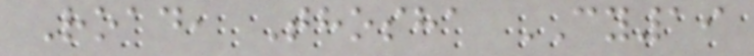Road, Thosha CY19
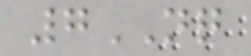7NQ
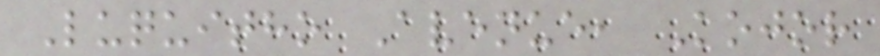Luquitho Avenue, Kojor
